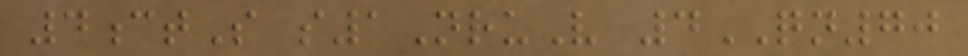4ctS s1NruV 4QN70
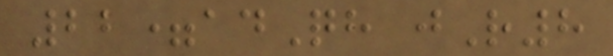22=adQh jR8
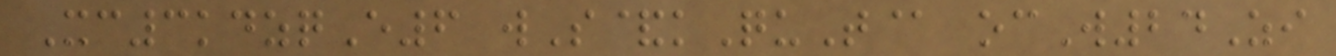Xc3kdzqE6 wS&kQuT@ ocW24Zi
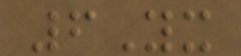6Yx
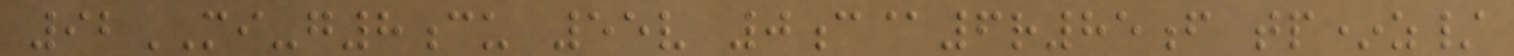92MI-g8cu 55v 0c@6r85f tp*z/
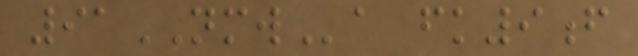91NMWa fk9f
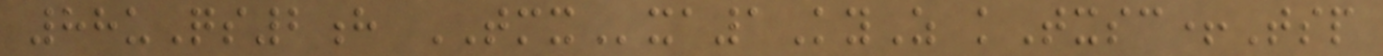88uQs2h TMXxa1KyZ kTxsc+Tsp
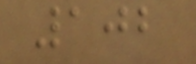102
